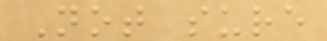Not sure
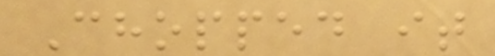Chopped it
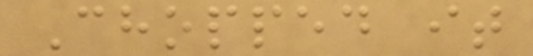Chopped it
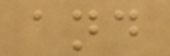and
